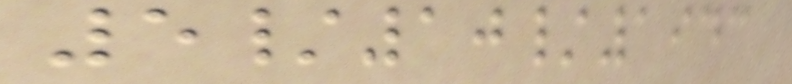5/10/1943
